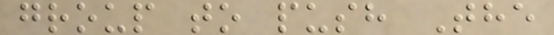group to push The
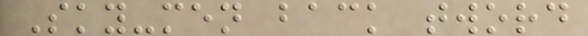Sky-men back tword
